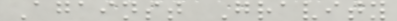Against Gravity
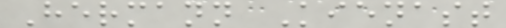Hermann Kienast
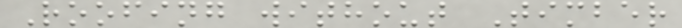Roofing without Timber
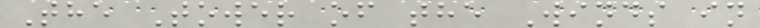The Tower of the Winds in
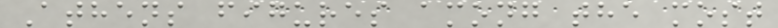Athens figures among the most
